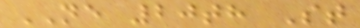NE 20th St
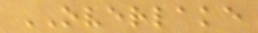OVERLAKE
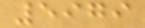5979
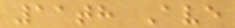11th Ave
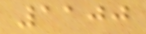1100
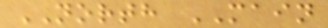NORTH MAIN
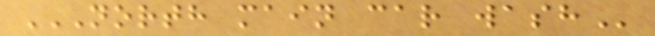NORTH MAIN CAR WASH
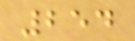254
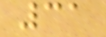31
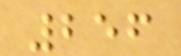256
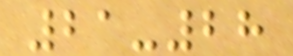21-28
